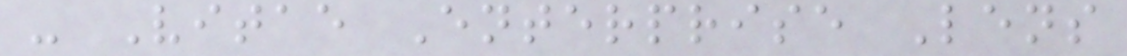- Vitae Enterprise Lens
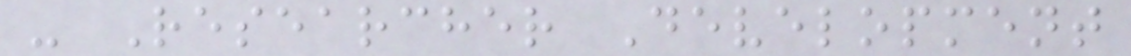- Researcher Development
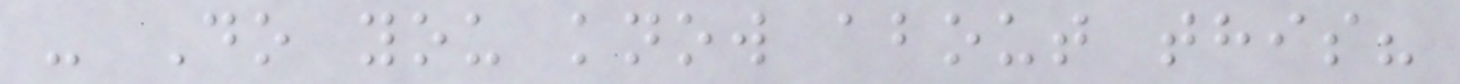- Do you know about this?
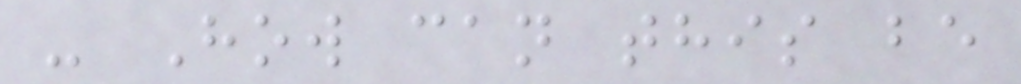- How can this be
